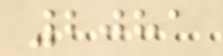2081
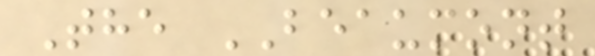The BEAUMONT
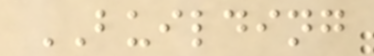BUILDING
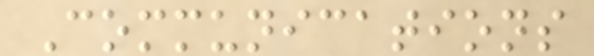Communications
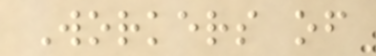Workers of
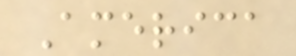America
